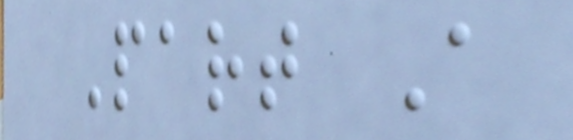Part A
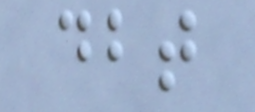dbt
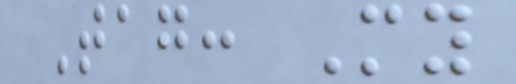Tag: My
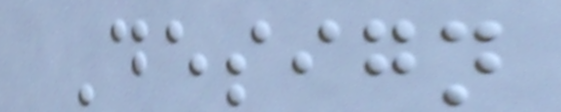Design
